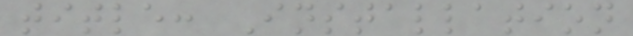title: Installation
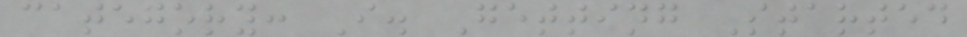category: I. Getting Started
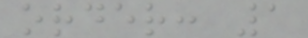order: 1
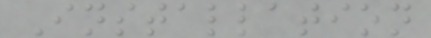Installation
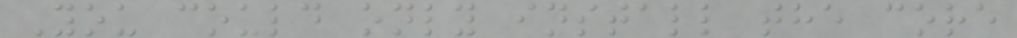You could only install the core
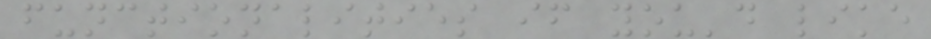functionalities if you'd like
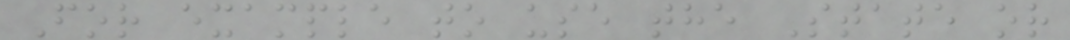For example to use the State or
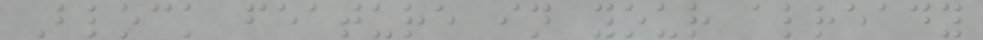Block feature in your already
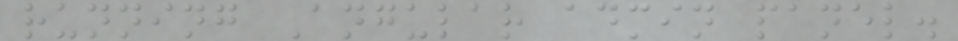running Angular admin panel.
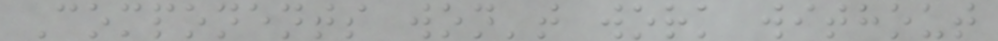Components won't work without
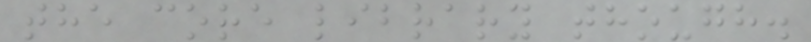the core library though.
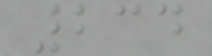234
